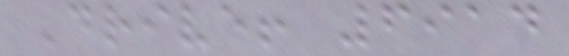Drive! 6914
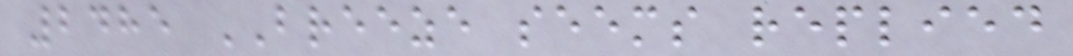2485 BREEZE seems replied
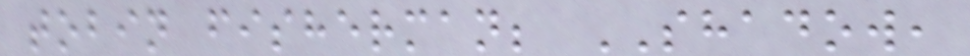tobin fisherman; SHADOW,
